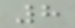8
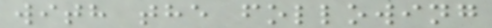with the following
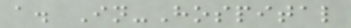a. In-Hospital
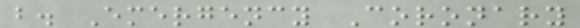b. Emergency Coronary
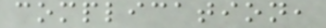complication,
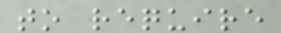to require
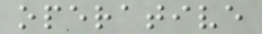operative
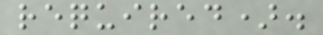required).
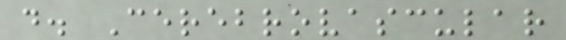d. Cerebrovascular
